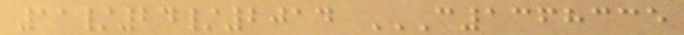11/24/2014 C1368335
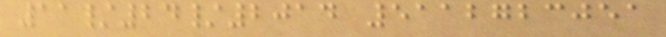11/24/2014 5112723051
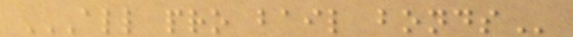ALL PRO BAIL BONDS
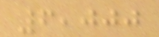6,000
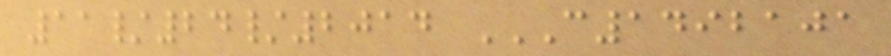11/24/2014 C1492101
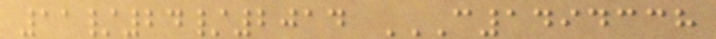11/24/2014 C1494338
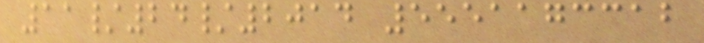11/24/2014 5551173312
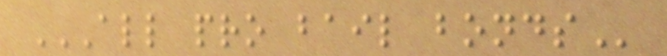ALL PRO BAIL BONDS
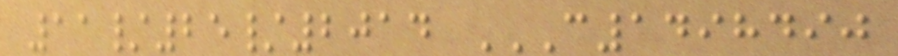11/25/2014 C1498490
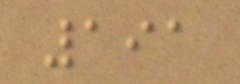191
